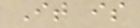It is
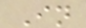In
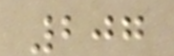207
